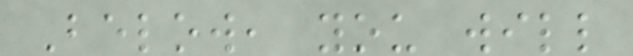Below, you will
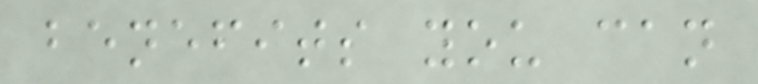benefits you can
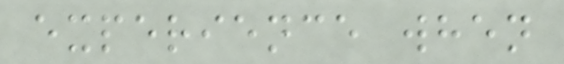experience when
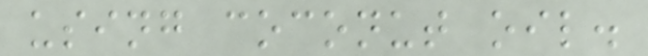using coconut oil.
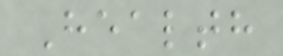Health
